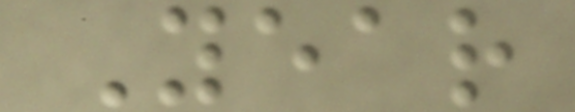Year
